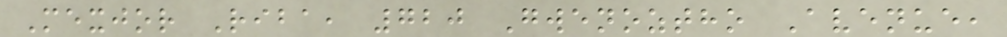Mexjor Riba, 720 Gwenoztho Avenue,
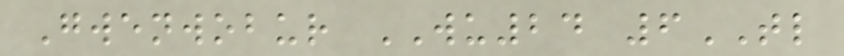Gwenwobur WU24 6TL
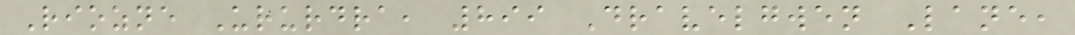Riozne Ururdra, 899 Dravelgwen Lane,
